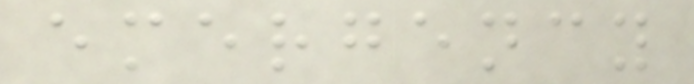emergency
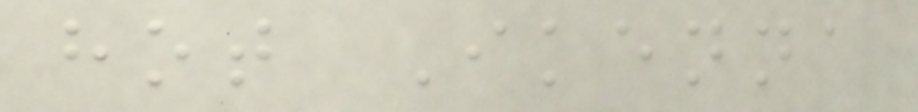hot Ikenna
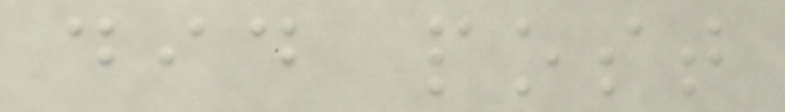did post
